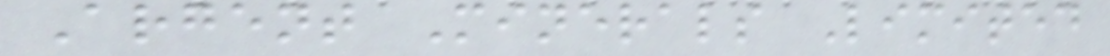Argent Minerals Limited
